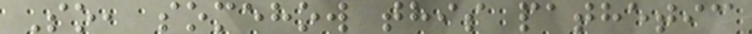So, somehow this pathetic
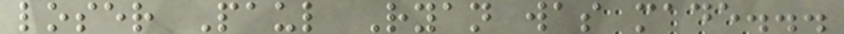loser Paul Ryan was made...
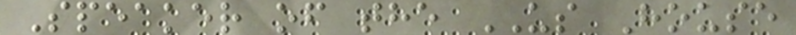Speaker of the US House
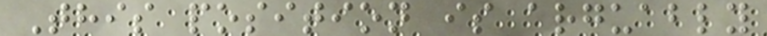This position is arguably
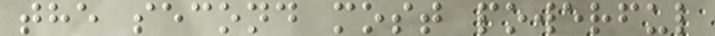the second most powerful
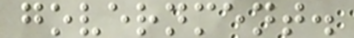government.
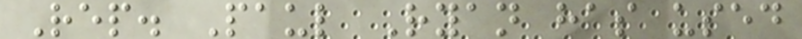Rep. Paul Ryan has used
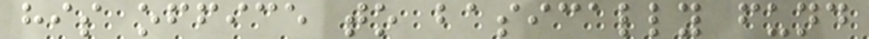his office to basically fund
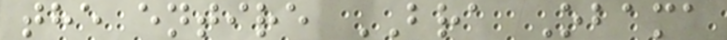the entire BRA Obama
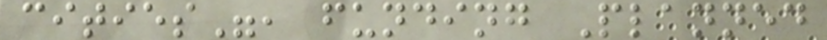cities", funding Planned
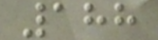188
